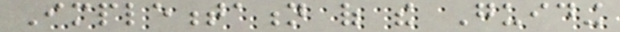Implementation of the Guiding
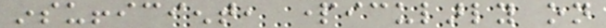insufficient, particularly on
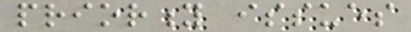priority issues
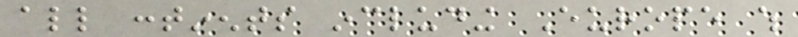all continents including Europe which
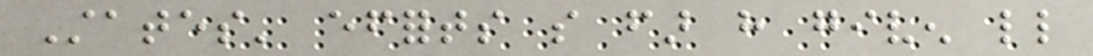States' efforts so far have given little
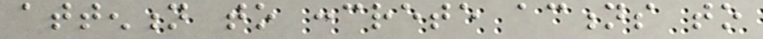attention to concrete actions to
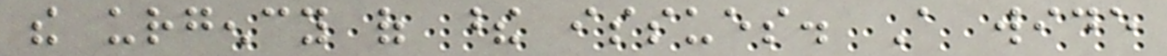the urgency of these issues. A wide
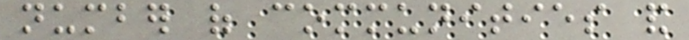number of communities and
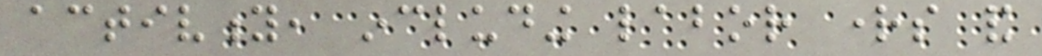activity, including labor rights and
